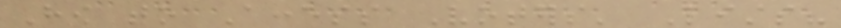How to Access Voters' Lists?
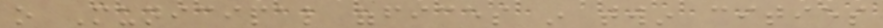o Municipal offices in twin cities
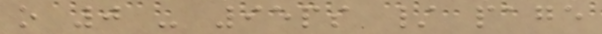o 0 - 95ps / page
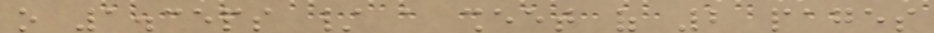o 1.35ps / a sheet of 2 pages
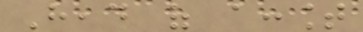Head of account
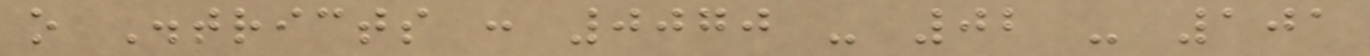o Districts : 0070 - 02 - 101
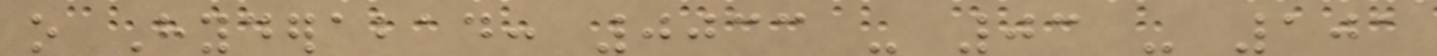o Hyderabad: 0033 - 03 - 101
